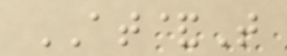AT&T
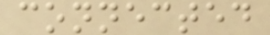connected
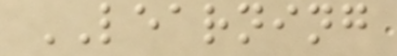LEARNING
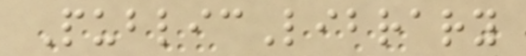PublicLibrary
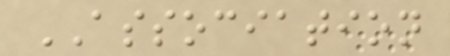ASSOCIATION
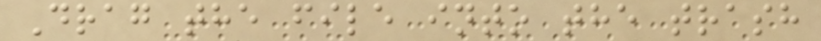Drag the file into the trash
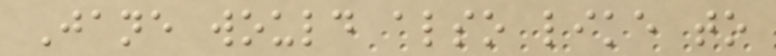Jane would also like to
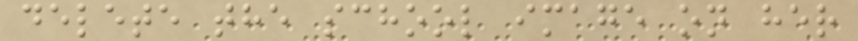delete the school image on her
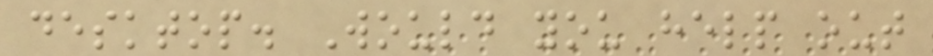desktop. Would you help out
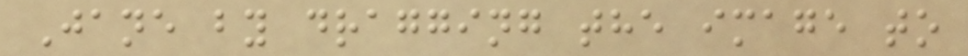Jane by dragging the image to
